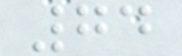74
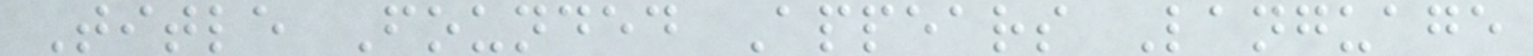Title Founded Appears Language
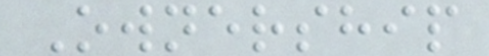Ownership
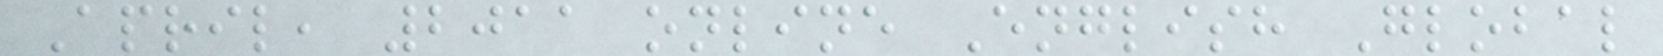April, 2011 online English Global
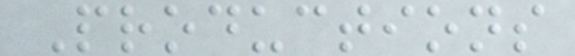Productions
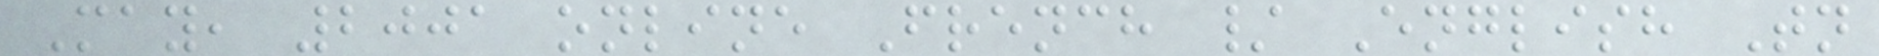May, 2001 online French / English Tn
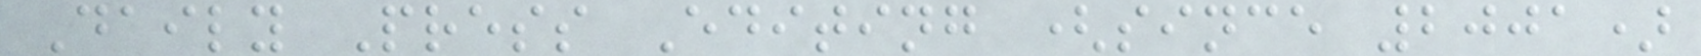Daily Press Editing (since 2001)
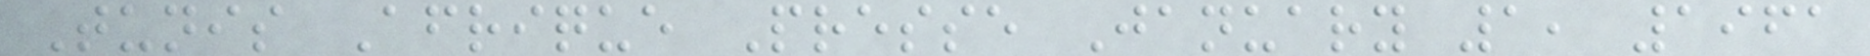Tunis Afrique Presse January 1, 1961
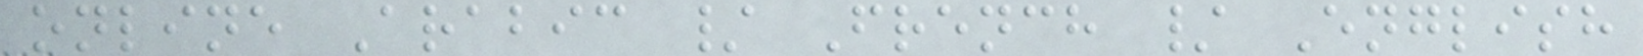online Arabic / French / English
